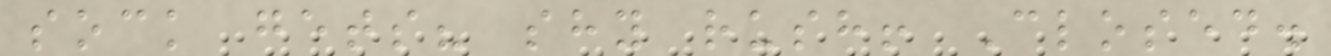sock gets? shy rush! Closed.
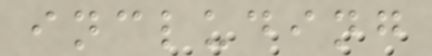including
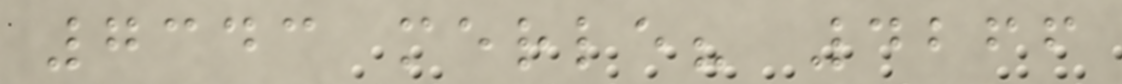7343 merle? 4266
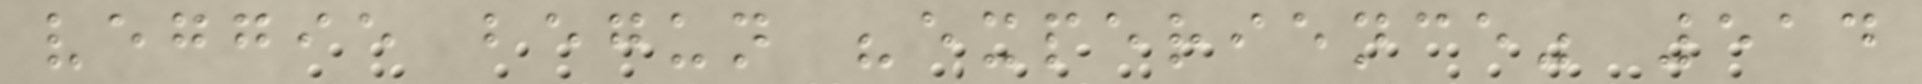veggie begun "experience" 514
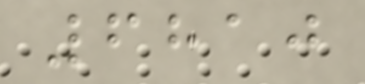6810
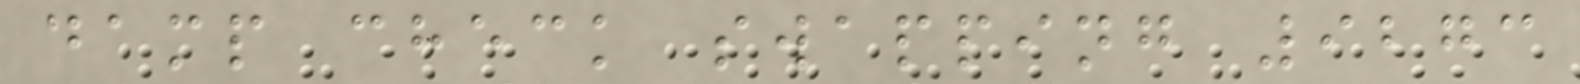damp check swapping 9273
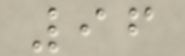96
